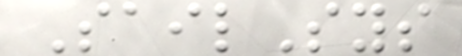SailSys
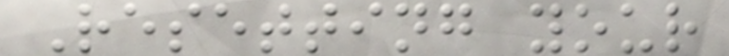Resetting your
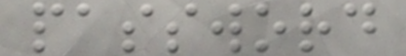password
